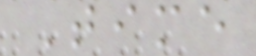Time
